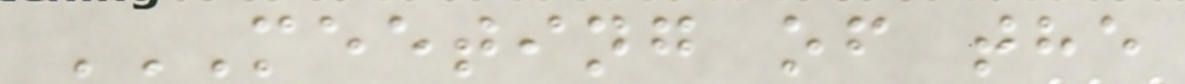MEETING OF THE
